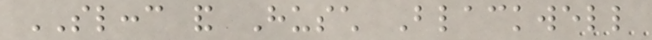SLCCC and Husch Blackwell
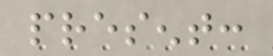present:
